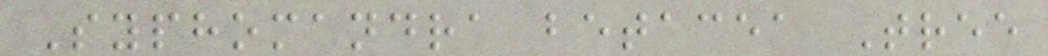Syphomandra betacea Tree
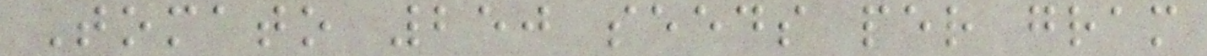Tomato 250 seeds per gram
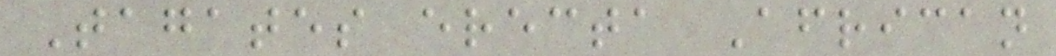Tagates erecta African
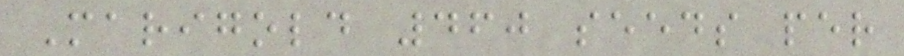Marigold 460 seeds per
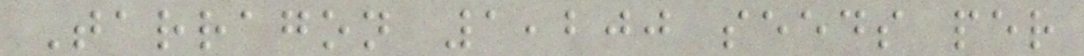Tarragon 1,200 seeds per
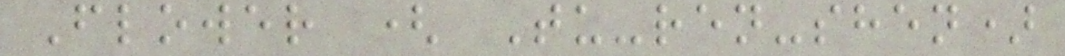Flower ( Tu-ren-shen)
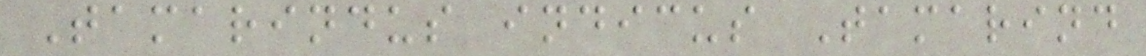Tamarindus indicus Tamarind
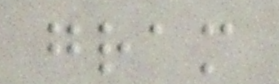gram
